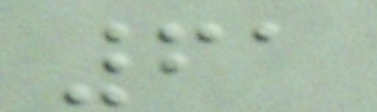61
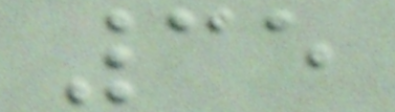35
